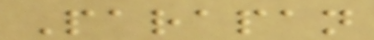Parapan
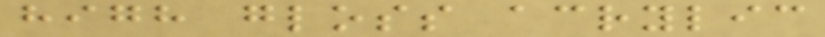high gloss acrylic
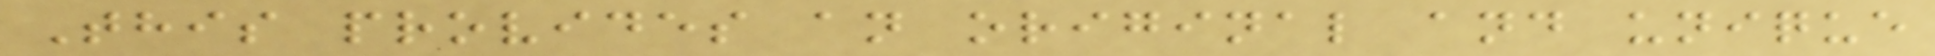This provides an original and unique
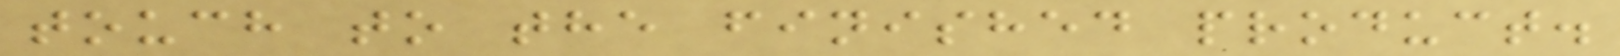touch to the finished product.
